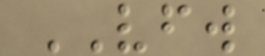VFW
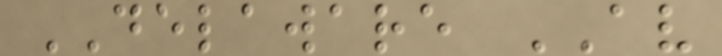DELAWARE AV
